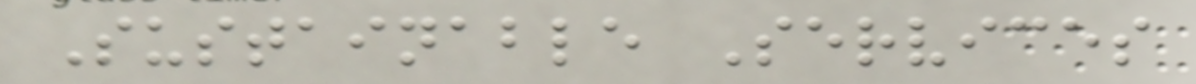Sustainable Services
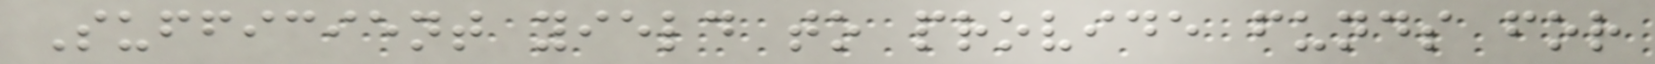Sufficient yield to provide funds for
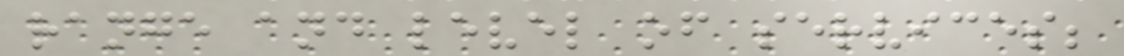range and level of services;
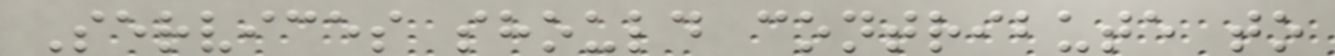Services should contribute to
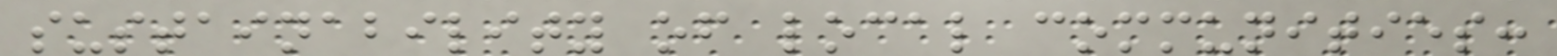sustainability of local communities:
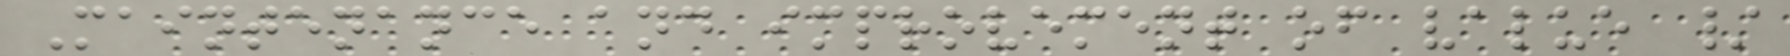Maintenance and improvement of value /
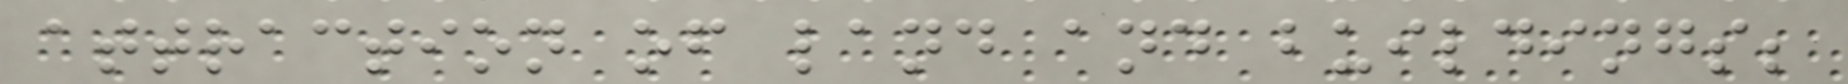attraction of land and buildings;
